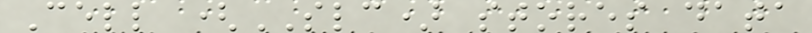Cell (SLC) stores data
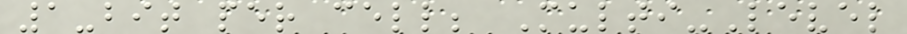1-bit per cell; Multi-Level
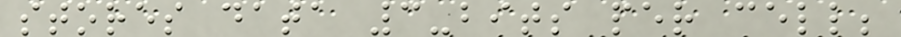stores data 3-bits per cell;
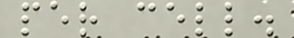per cell.
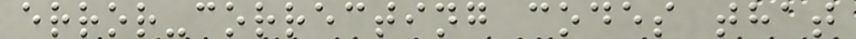error-correcting codes that
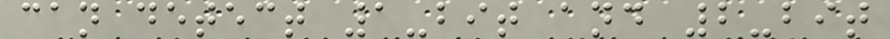can detect 1-bit and 2-bit
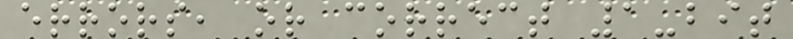errors, or correct 1-bit
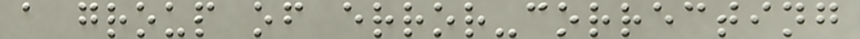a group of error-correcting
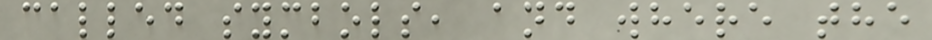called symbols, and where the
